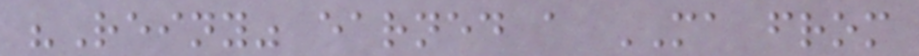"Reiny" earned a MA from
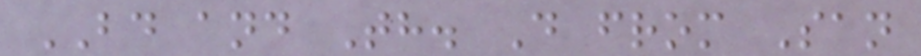BD and Th. D from San
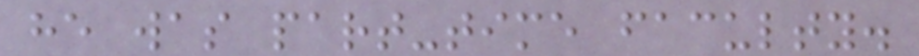he was part-time faculty.
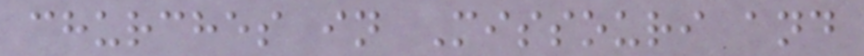churches in Missouri and
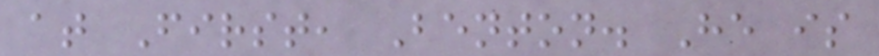at First, Benton. He is
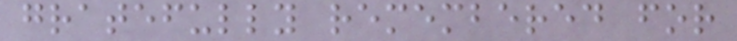gratefully remembered for
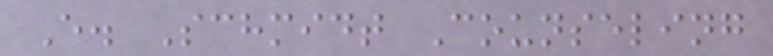E. Schmidt Counseling
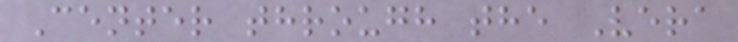Center through the Vera
